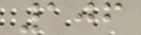106
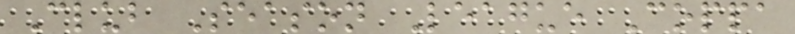Club Season League Coppa
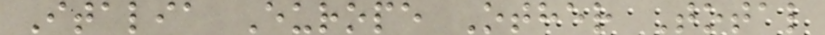Italia Europe Other Total
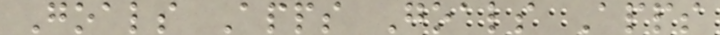Goals Apps Goals Apps
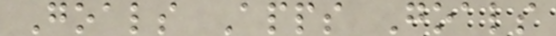Goals Apps Goals
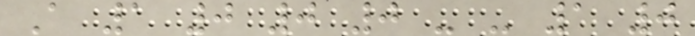A 1 0 0 0 - - 1 0
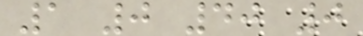1 0 40 0
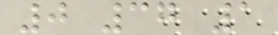0 37 1
